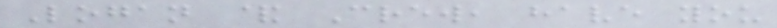Logan & Crew, have you
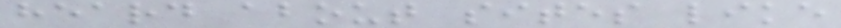heard about sites like
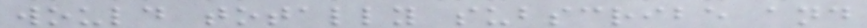would totally subscribe and
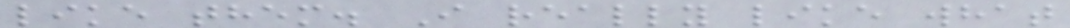like them. I really like what
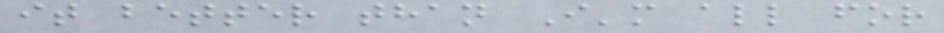it better than I'm all for
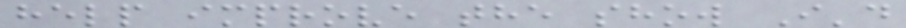help improve the show I'd
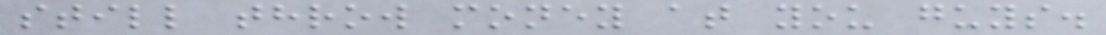still throw money at you guys.
